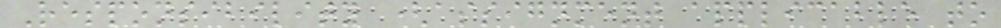Responsibility (assignment applicable to
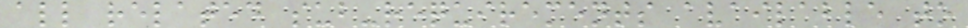all related sub-requirements available to
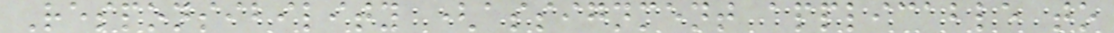Responsibility (assignment applicable to
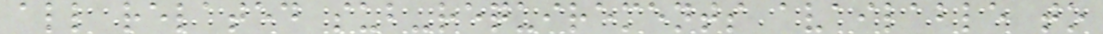all related sub-requirements available to
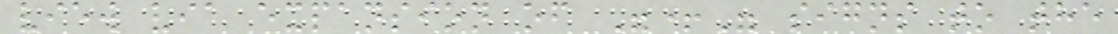view via expansion of "+" signs to the
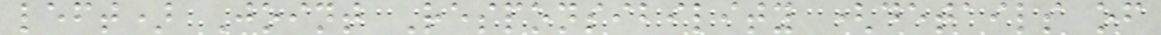left) Joint Responsibility (details of
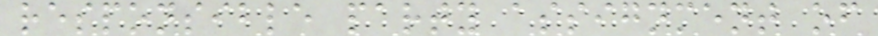responsible party assignment of
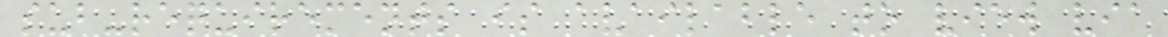sub-requirements is available to view via
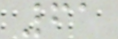61
